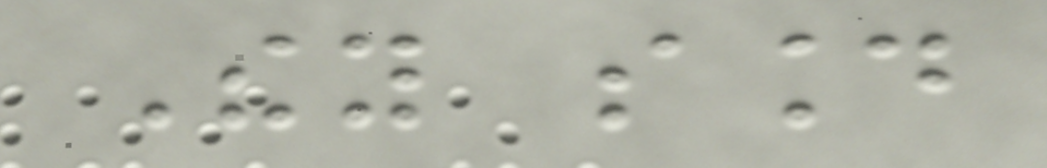They sound
